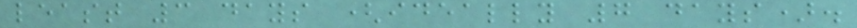least 3 days (ideally 7 days).
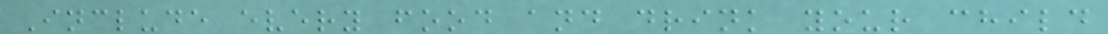Include every food and drink your child
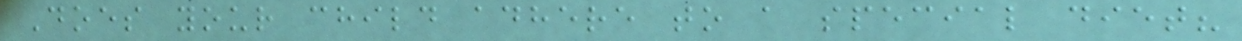Does your child adhere to a special diet?
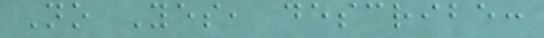No Yes, describe:
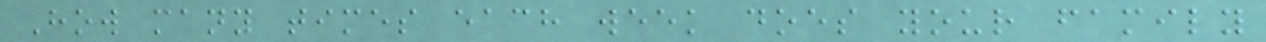How many times each week does your family
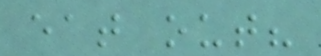eat out?
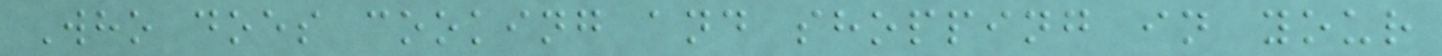Who does cooking and shopping in your
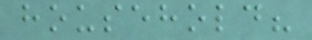household?
